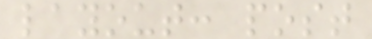layout: post
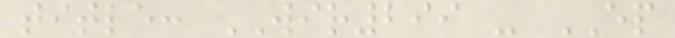title: WIR299 - EP
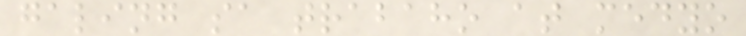galing sa trabaho at medyo
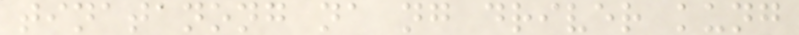tinatanong na ng driver kung
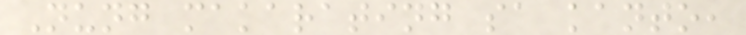Nung makarating sa kanto,
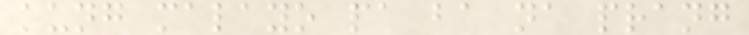kung malayo pa ba na prang
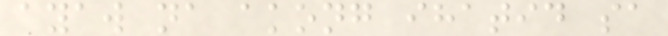ayaw na akong ihatid sa
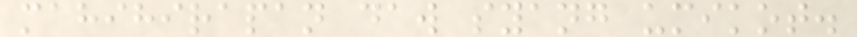mahihirapan daw syang umikot.
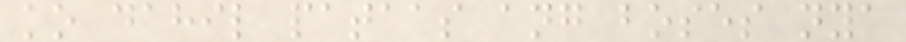ko dahil pataas ang boses nya
